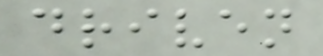driven
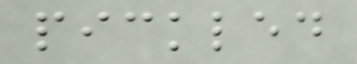pickled
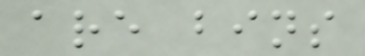are bins
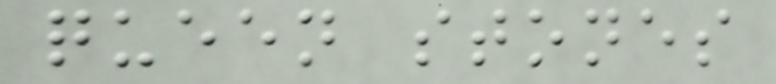queen stones
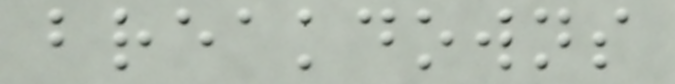breakdowns
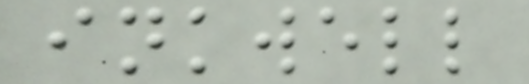inkwell
